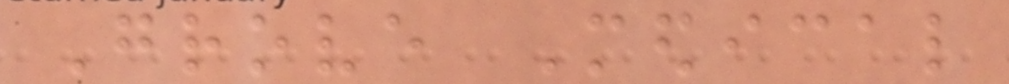Grove Medical
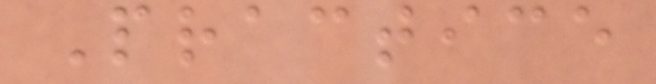Practice
